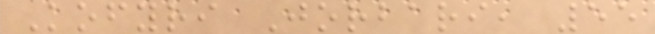Kofyri Jorbari, 55
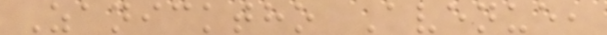Zanicktho Avenue,
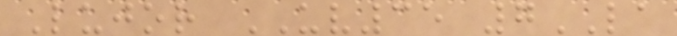Lujor UV35 7LA
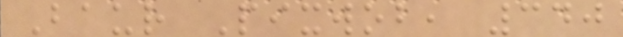Baur Pixwob, 340
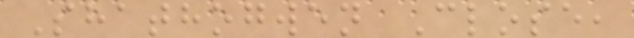Shathogwen Close,
